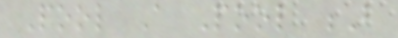Pool A Pool B
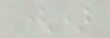()
